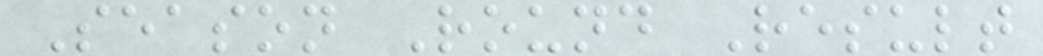Season Round Result
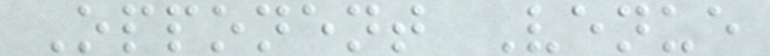Opponent Venue
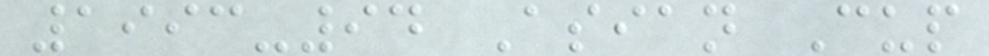1993-94 Asian Cup
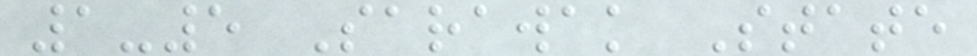1-5 Sarawak State
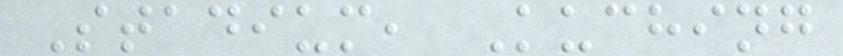Stadium, Kuching
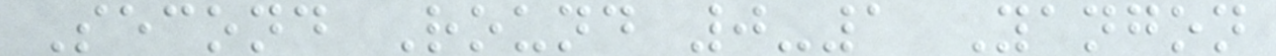Second Round 0-1 Yangon
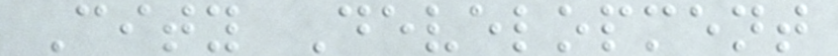City Development
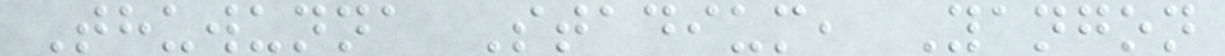Thuwunna Stadium, Yangon
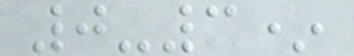0-3*
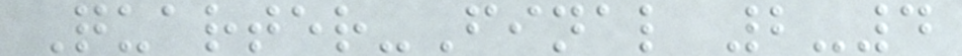Quarter-Final 2-4
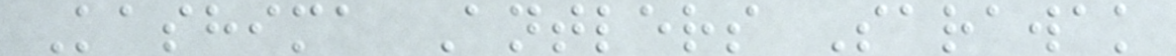Kashima Antlers Sarawak
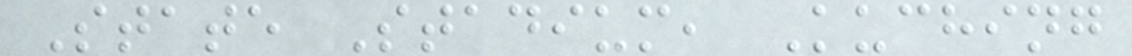State Stadium, Kuching
